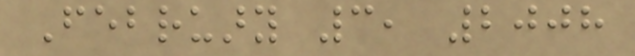February 3, 2008
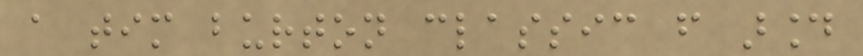a tim burton classic from around
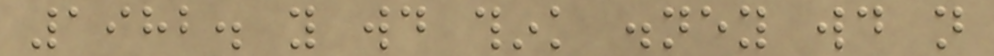1982. you would think disney would not
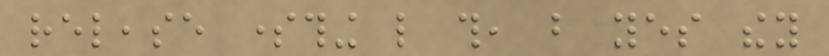release something like this, but yes they
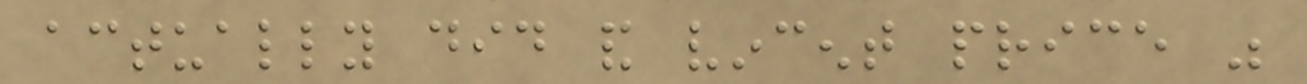actually did and vincent price was
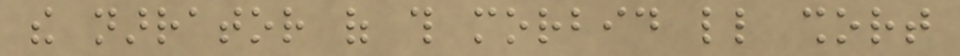the narrator of this morbid little short
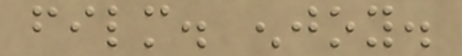film. enjoy.
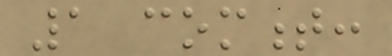1 comment:
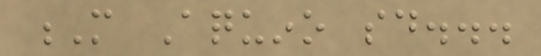M Aquino said...
